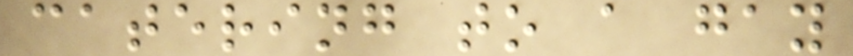catering to a gay
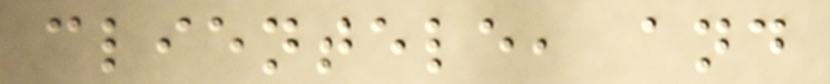clientele, and
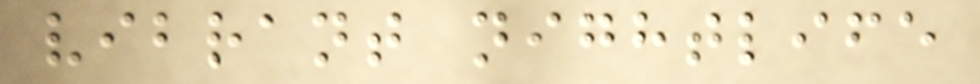vibrant nightlife
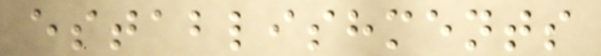establishments
